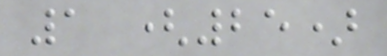1 (25)
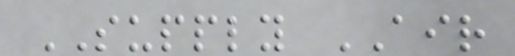SUPPLY AIR
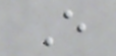E
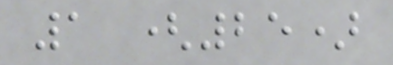1 (25)
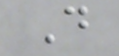D
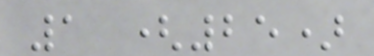1 (25)
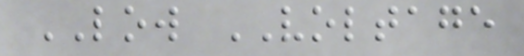LOW VOLTAGE
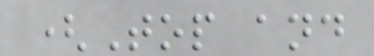(Top and
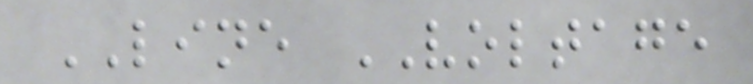LINE VOLTAGE
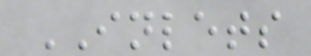INLETS
